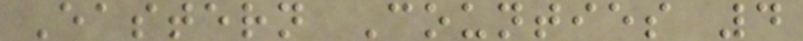Eastern Counties 4
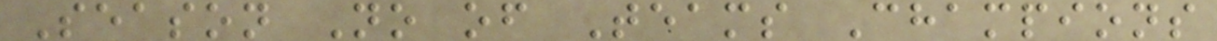Season No of Teams Champions
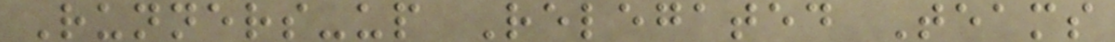Runners-up Relegated Teams
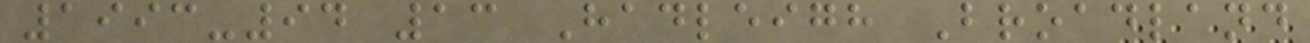1993-94 13 Hadleigh Broadland
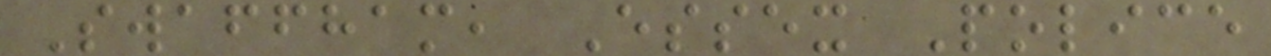Swaffham, Essex Police
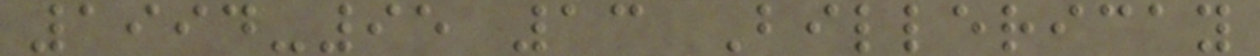1994-95 13 Billericay
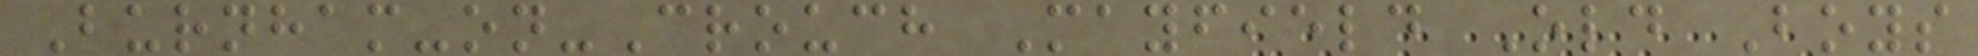Burnham-on-Crouch Mayfield Old Boys
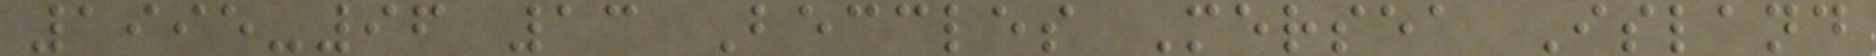1995-96 13 Beccles Mersea Island
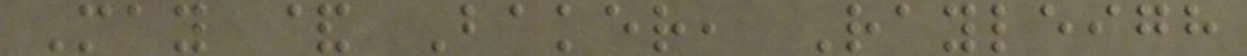May & Baker, Rayleigh
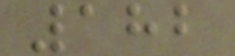182
